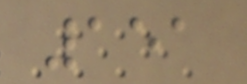151
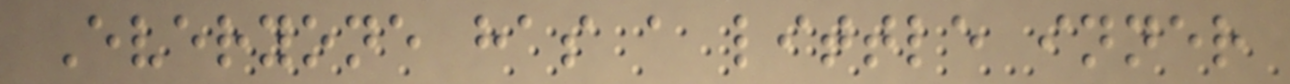Everyone has a little inner
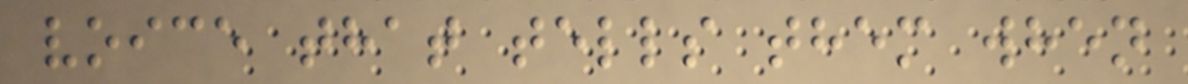voice that tells them when
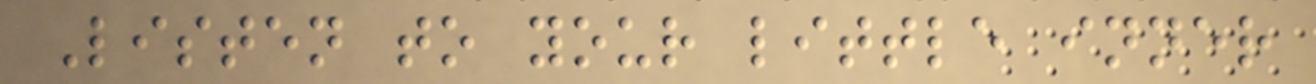Listen to your little inner
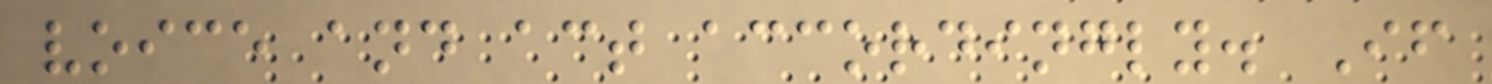voice and act accordingly. If
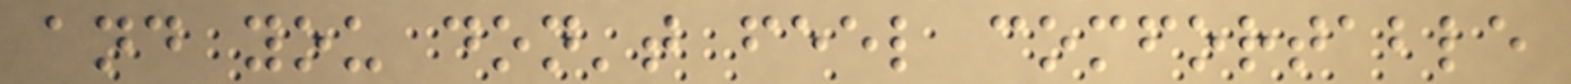and you don't feel comfortable
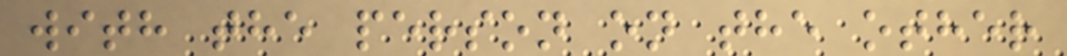with the person on the other
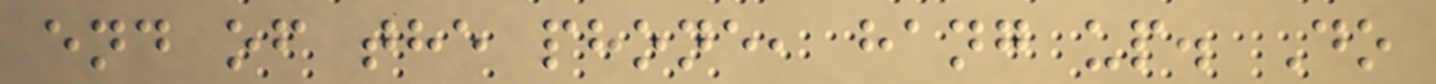end of the phone, hang up. Do
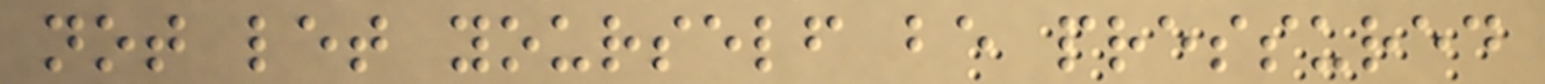not let yourself be pressured
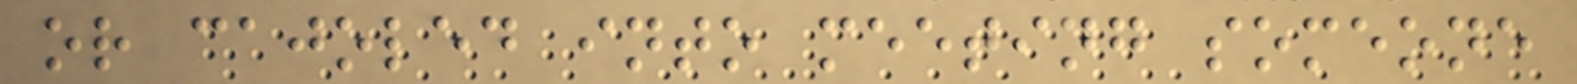or cajoled into meeting someone
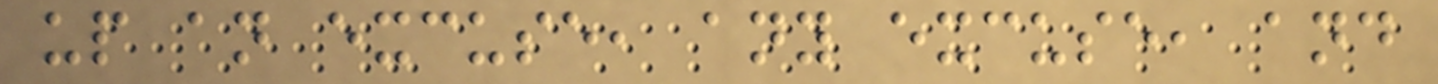up an excuse, any excuse, and
